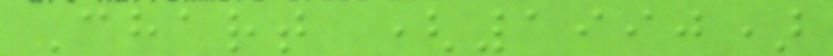Chart (1990)
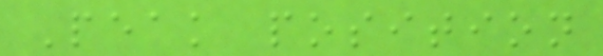Peak position
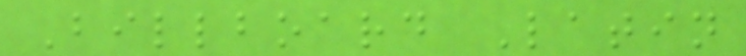Billboard Latin
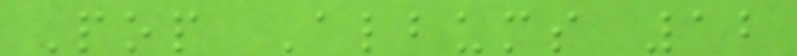Pop Albums 12
